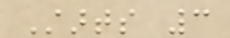Starts 3
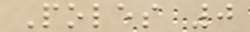Poles 0
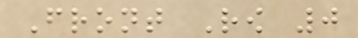Front Row 0
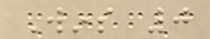Wins 0
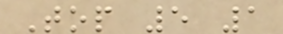Top 5 1
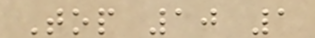Top 10 1
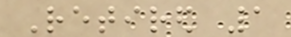Retired 1
